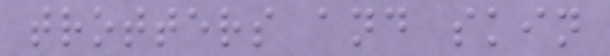trotters and skin
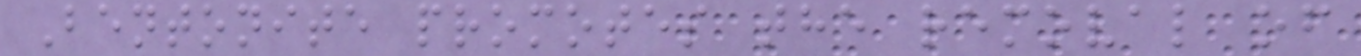Bentonite promotes the removal of
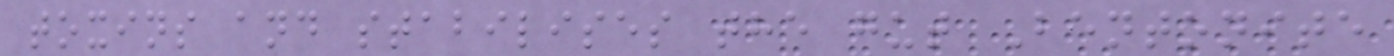toxins and stabilises the gut Bentonite
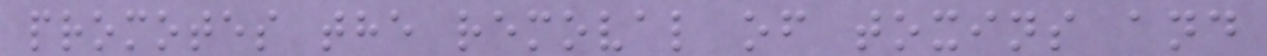promotes the removal of toxins and
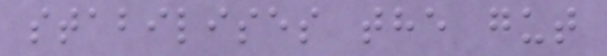stabilises the gut
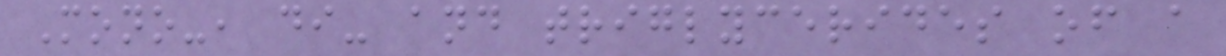Mono-, di- and triglycerides of a
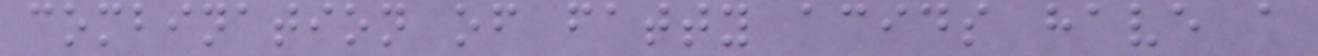combination of fatty acids have a
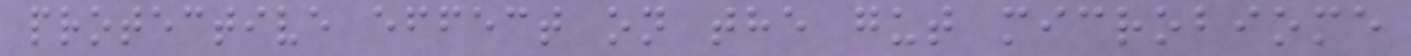protective effect on the gut microbiome
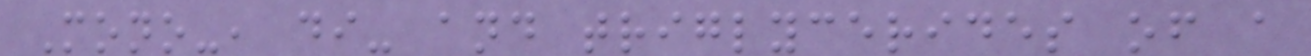Mono-, di- and triglycerides of a
